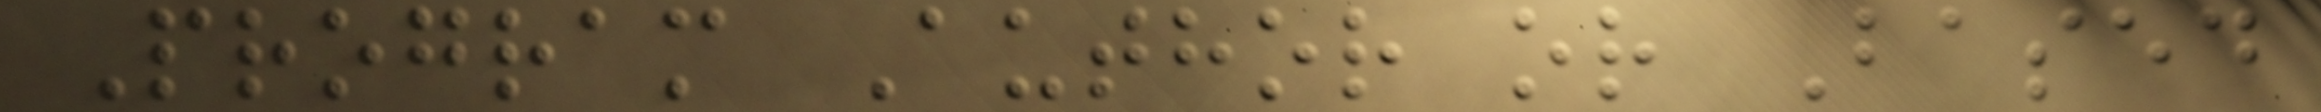Program Author or Based
